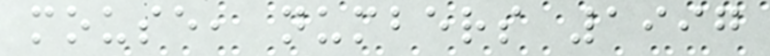mouse, numbers 1997
